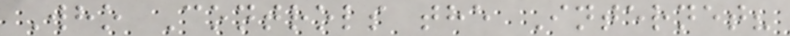Who Controls the Internet?
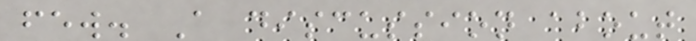few. A discussion about
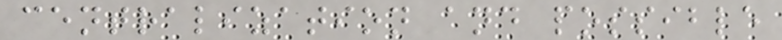centralization and possible
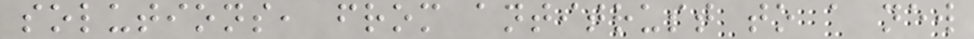solutions, from antitrust to a new
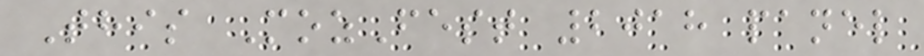This MozFest 2018 panel
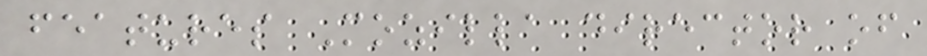features Mozilla director of
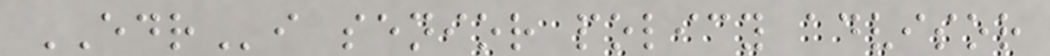EDRi senior policy advisor
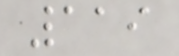119
